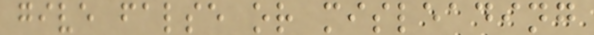give false or misleading
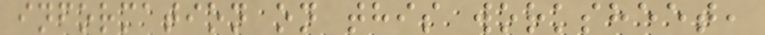information on this worksheet,
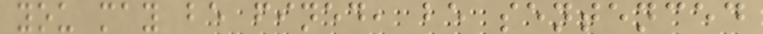you may be fined, be sentenced
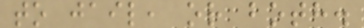to jail, or both.
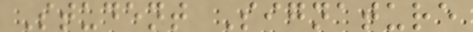Student Signature
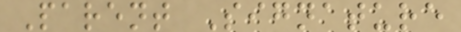Parent Signature
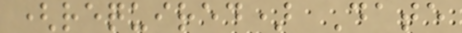(required) Date
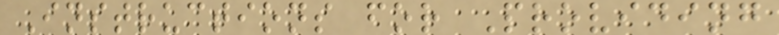Instructions for Providing
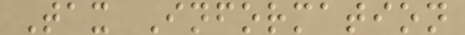Tax Information
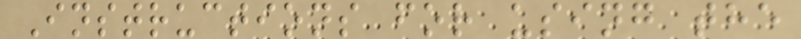Instructions for using the
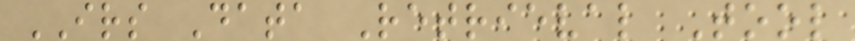IRS Data Retrieval Tool
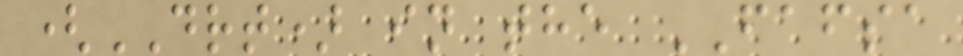(DRT) in the FAFSA
